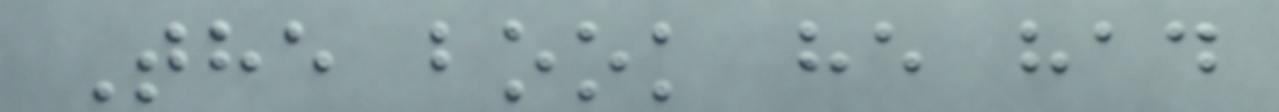The book he had
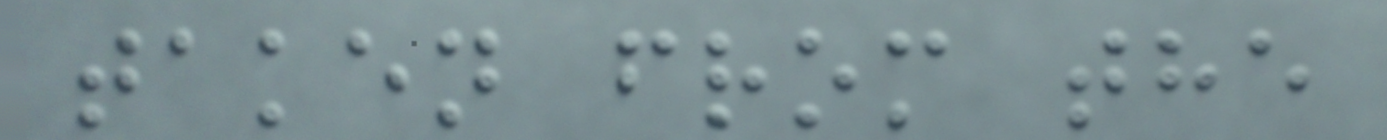taken from the
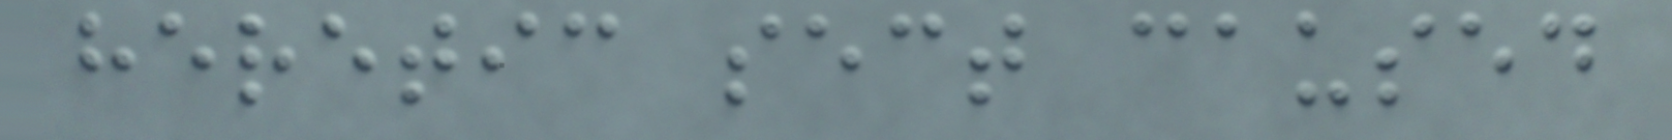heretic sect caused
